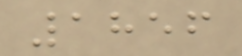1856
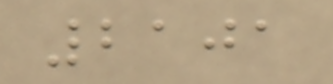2101
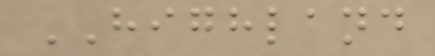HIGHLAND
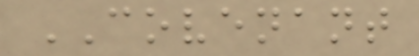COVENANT
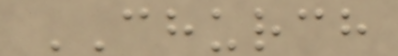CHURCH
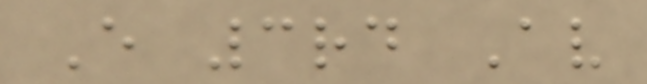E 3rd Av
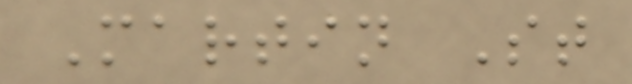Martin St
